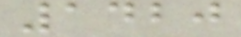1420
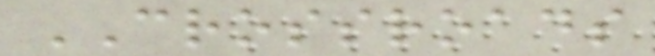CROSSROADS
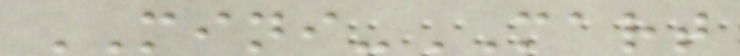MINI-MART
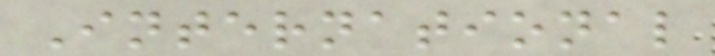International
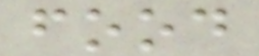food
